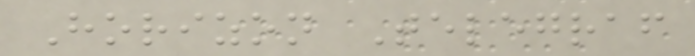Horizon Telegraf
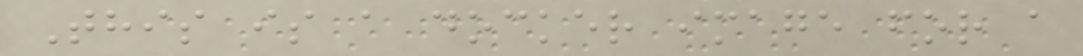This is a docker image for a
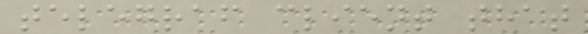telegraf client that
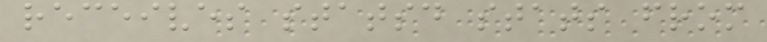receives statsd stats from
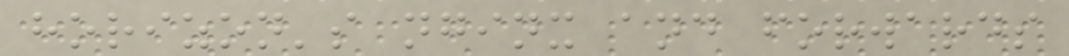horizon's nginx and forwards
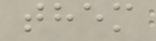them
